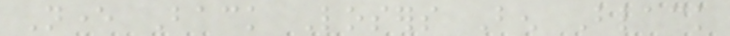Never Back Losers Ben Black
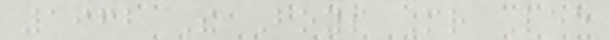1962 The Boys Mr Lee
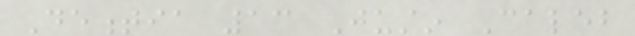Dementia 13 Justin Caleb
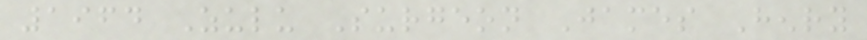1964 Zulu Surgeon James Henry
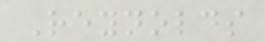Reynolds
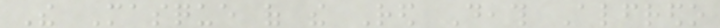The Masque of the Red Death Alfredo
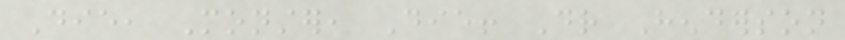Die, Monster, Die! Dr Henderson
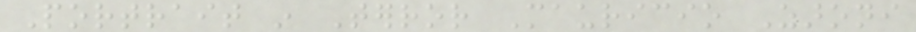Portrait in Terror Mauricio Zaroni
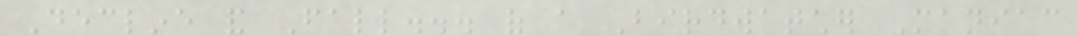Decline and Fall... of a Birdwatcher Maniac
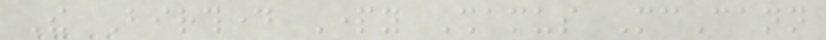The Birthday Party Shamus McCann
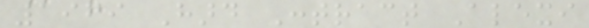1969 Hard Contract Alexi
